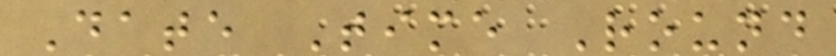Date Time Round
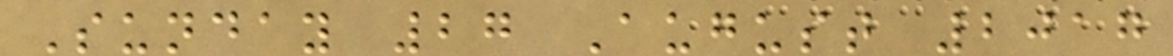Sunday 27 August 2017
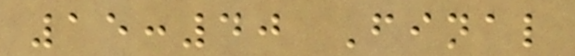15:40 Final
